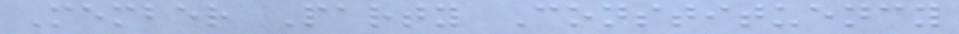Member Party Constituency
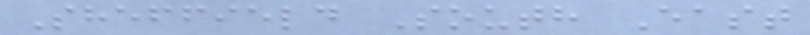Sheffield South East
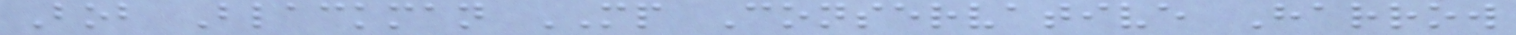Bob Blackman MP Conservative Harrow
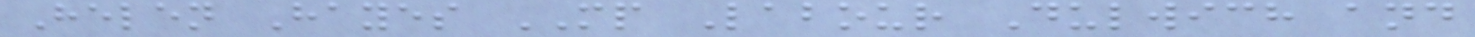Helen Hayes MP Labour Dulwich and
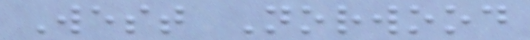West Norwood
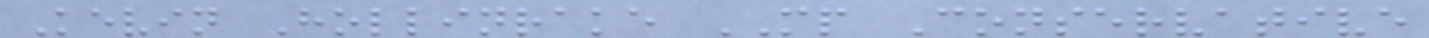Kevin Hollinrake MP Conservative
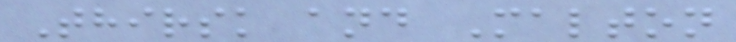Thirsk and Malton
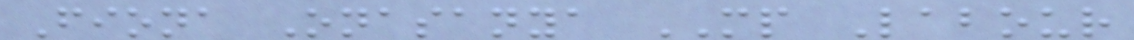Fiona Onasanya MP Labour
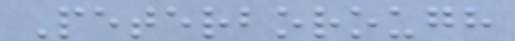Peterborough
